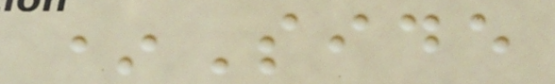*Side
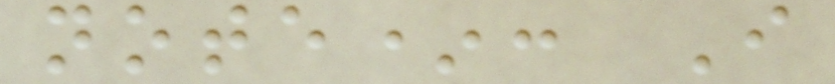note*: I
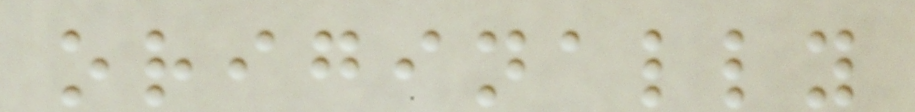originally
